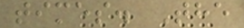times. The
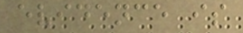evidence is
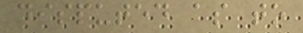disputed as to
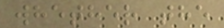whether the
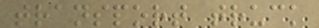transport truck
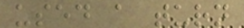used a turn
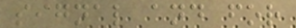signal and for
